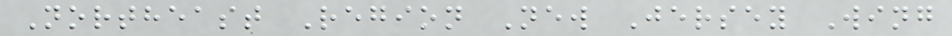Northeast Region New Jersey Wing
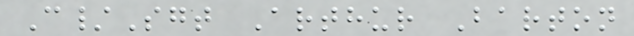C/Sgt Arthur Barton
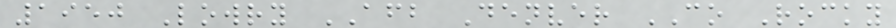1950 Lowry AFB Denver CO Rocky
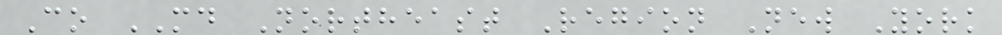Co MD Northeast Region New York
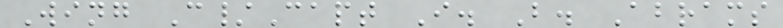Wing C/Capt I. B. Abrams
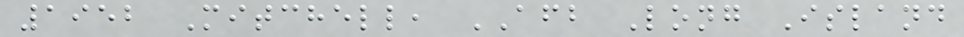1952 Mitchell, AFB Long Island
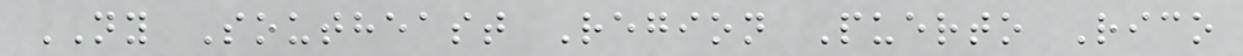NY Southeast Region Puerto Rico
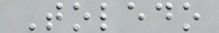Toledo
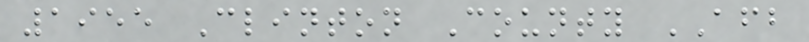1955 Clinton County AFB
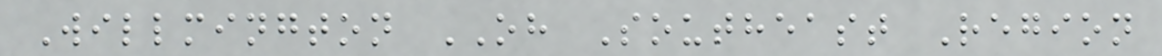Willmington OH Southeast Region
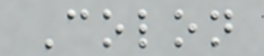Colon
